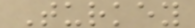Turkey
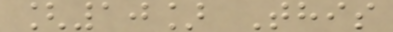[10] This
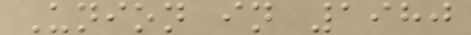Union in 1980
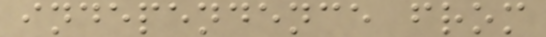independence from
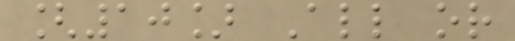[10] All or
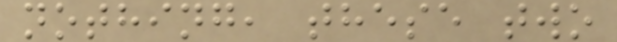nothing, these two
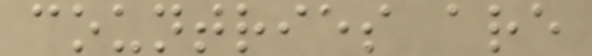countries are
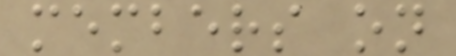members on
